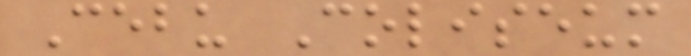Cebu Coliseum
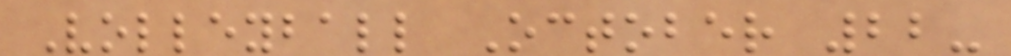Volleyball October 22-
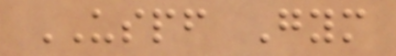USPF Gym
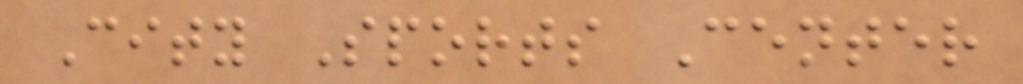City Sports Center
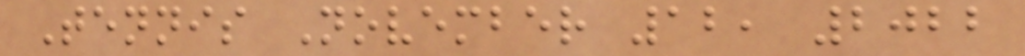Tennis November 12, 2022
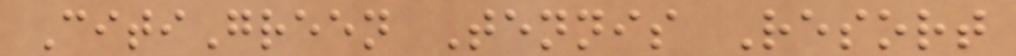CitiGreen Tennis Resort
